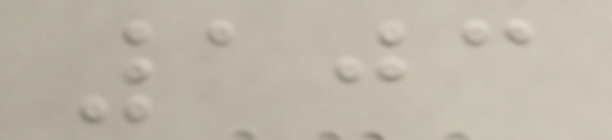103
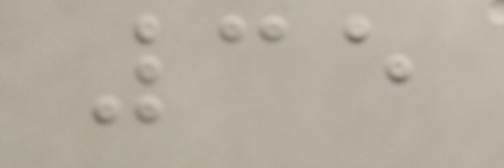35
